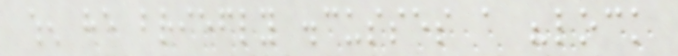when he briefly discusses a "lock
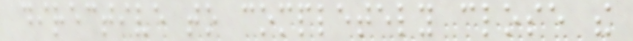directive to completely close the
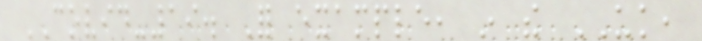COVID-19. For example, in the UK,
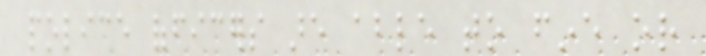police officers are able to fine or
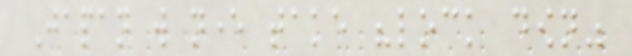Japan will never take "lock down"
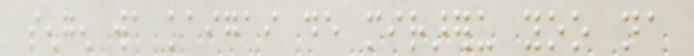sengen wa kaigai de mirareru yoo na
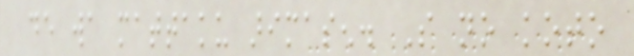de wa mattaku arimasen. So no koto
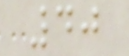40
